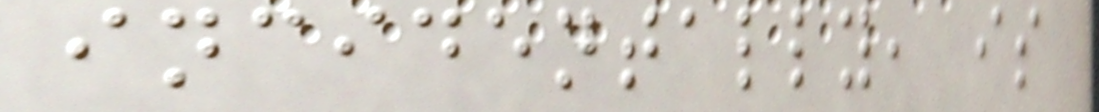incidentally, is
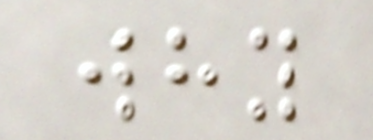why
